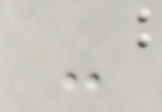-
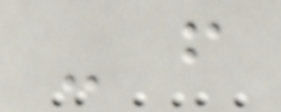- f
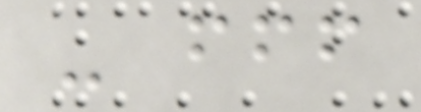- fff
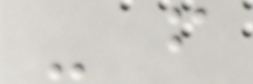- f
